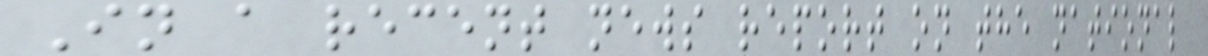In a recent news report on the national
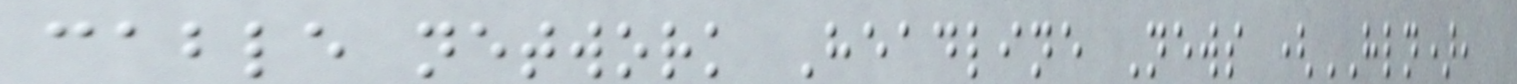cable network Headline News (HLN),
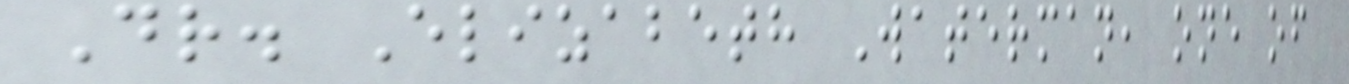Dr. Elizabeth Waterman, one of
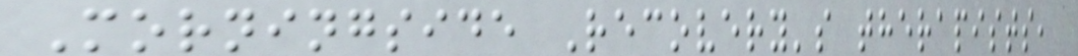Morningside Recovery's therapists,
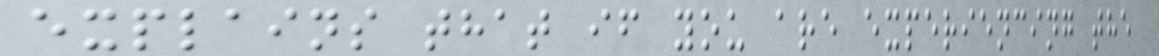explains that if you are experiencing the
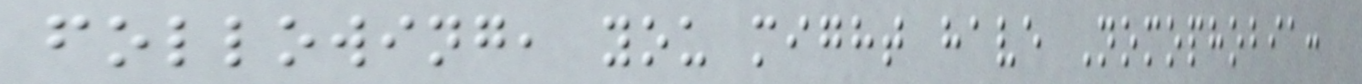following, you might have Nomophobia:
